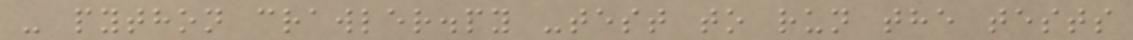- python crawler.py -test to run the tests
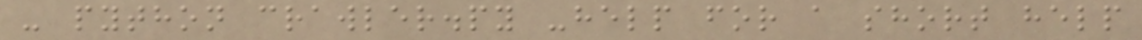- python crawler.py -help for a short help
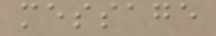message
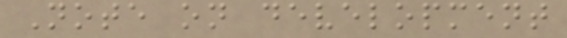Note on development
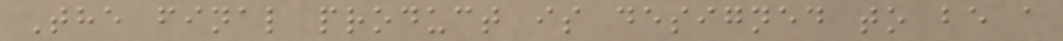The final product is designed to be a
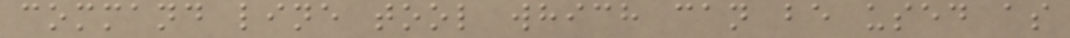command line tool which can be used as
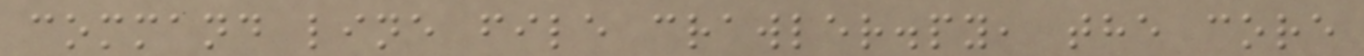command line file crawler.py, the core
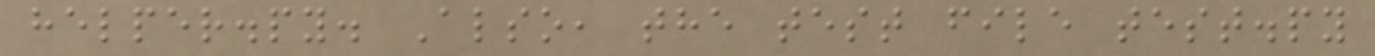helper.py. Also, the test file test.py
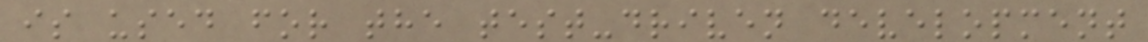is used for the test-driven development
